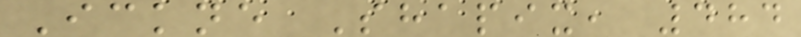Ickne Shapix, 484
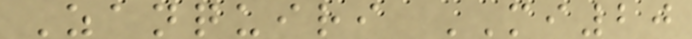Zanquiri MI20
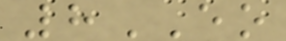8EO
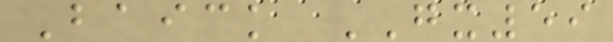Baick GX59
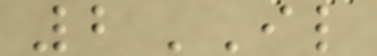2IL
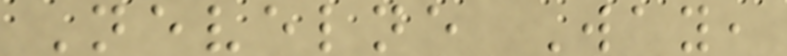Nevelne Way,
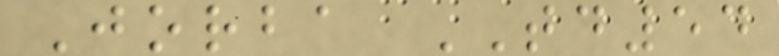Jorba TD54
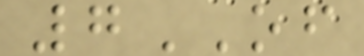7OF
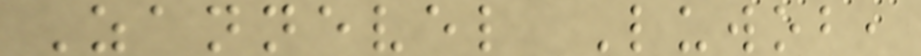Zannevel Luwob,
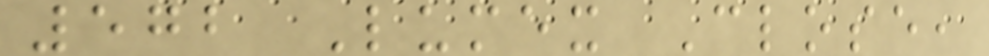572 Lumex Close,
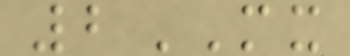2MX
